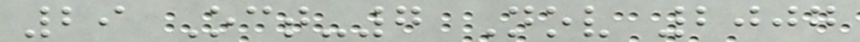29 Oct-7 Nov 2007
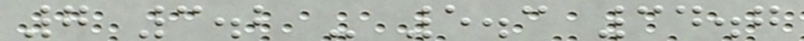7 3.2 - 5.3 34.7
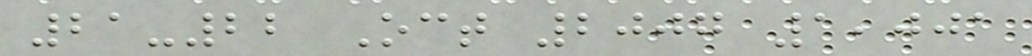21-22 Oct 2007 1,001
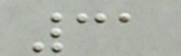31
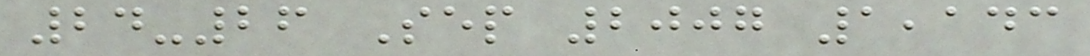24-26 Sep 2007 1,143
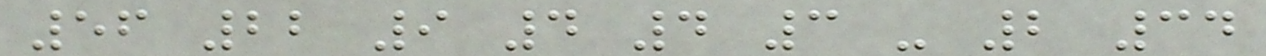56 22 9 4 4 3 - 2 34
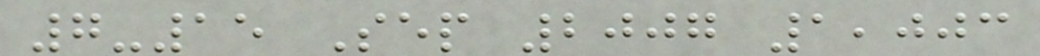7-15 Sep 2007 1,003
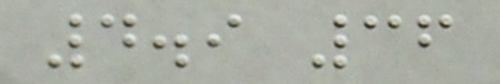4.9 36
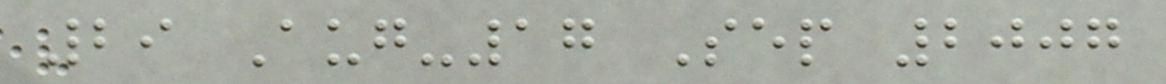29 Aug-17 Sep 2007
